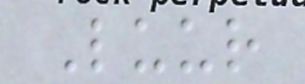Luur
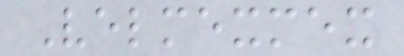Velmexmex
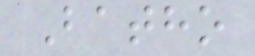Batho
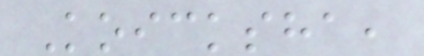Koicksha,
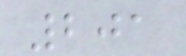201
